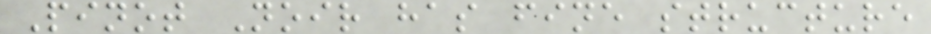Pinot Noir has fine structure
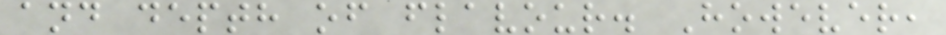and depth of flavour. However,
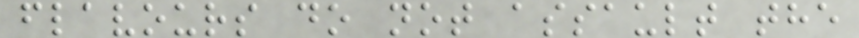flavours do not assault the
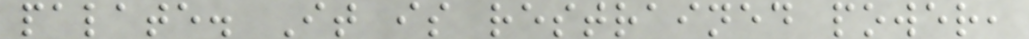palate. It is restrained power,
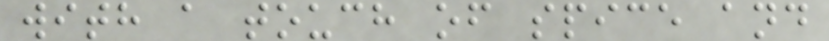with a touch of spice and
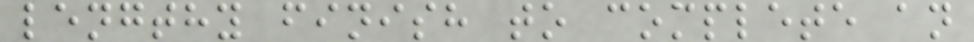lengthy finish to complete an
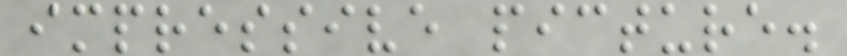impressive picture.
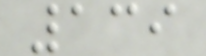139
